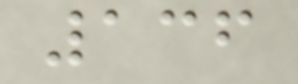136
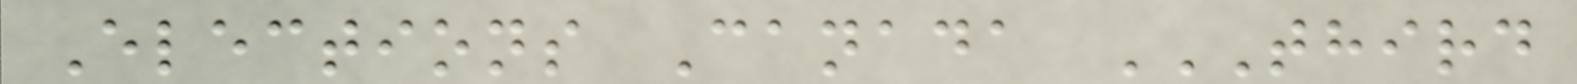Elections Canada THIRD
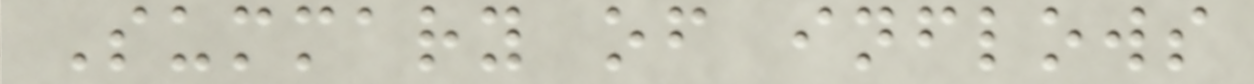Summary of inflows
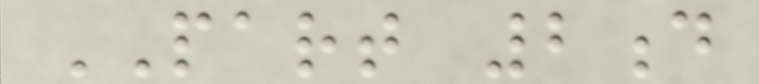PART 2d
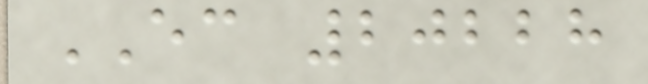EC 20228
